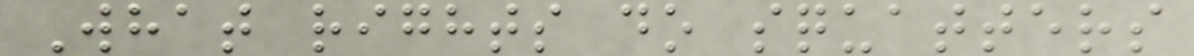What rights do squatters
